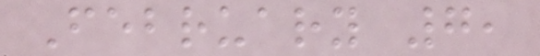February 7,
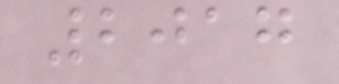2017
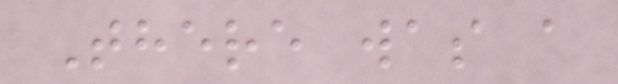There was a
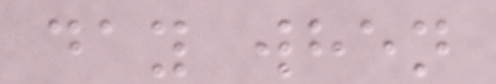day when
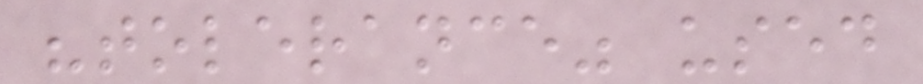"tolerance" used
